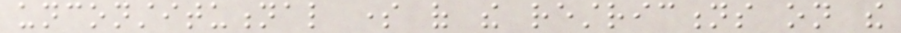unconstitutional some of the restrictions on the
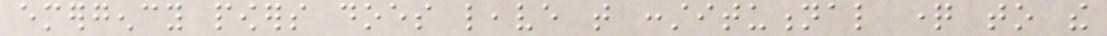emergency powers does leave that constitutional question to the
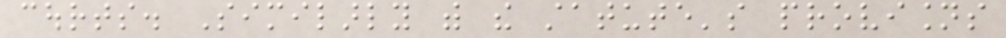courts. Similarly with the statute's provisions
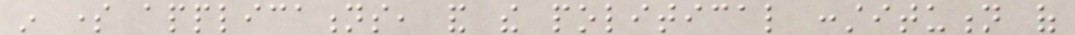in some applications, and the political constitution of
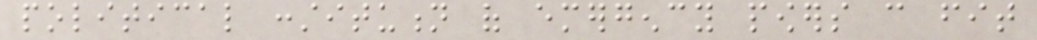political constitution of emergency powers can fit
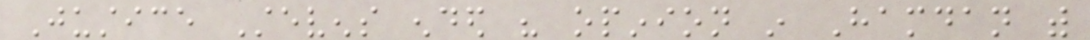Justice Stevens ended his opinion in Hamdan with
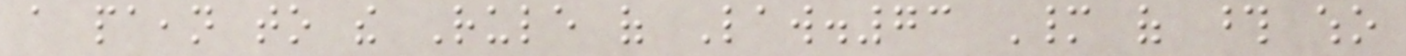a paean to the Rule of Law.73 Many of those who
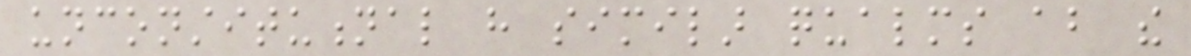unconstitutional have similar qualms about the
